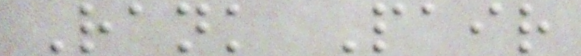Rank Pair
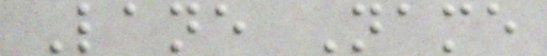Lane Name
